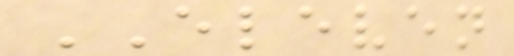ELEVEN
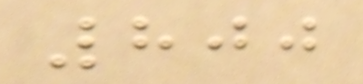800
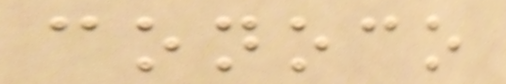conoco
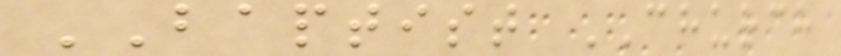BAPTIST CHURCH
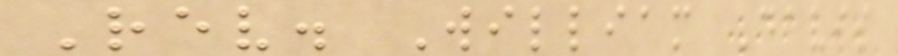Rev. William Davis
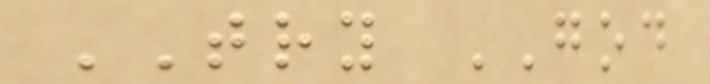TRY GOD
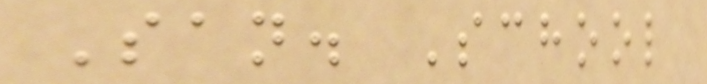San. School
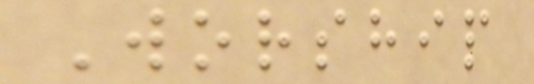Worship
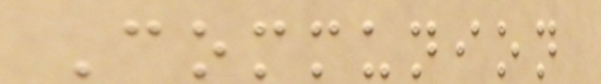Communion
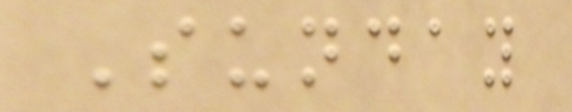Sunday
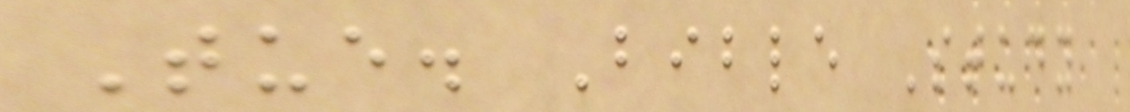Tue. Bible Study
